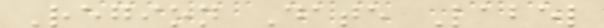Region Date Label
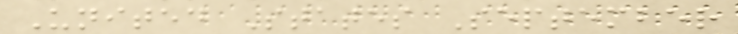United States September
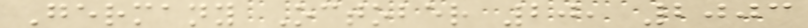Germany October 20, 2003
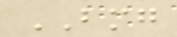BMG
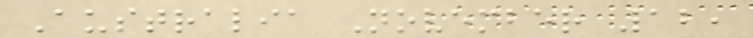Australia November 12,
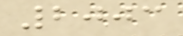2003
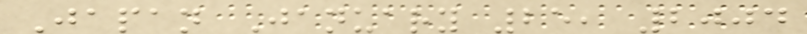Japan January 25, 2004
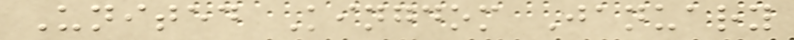United Kingdom January
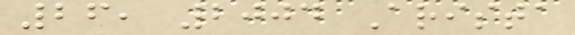26, 2004 Arista
